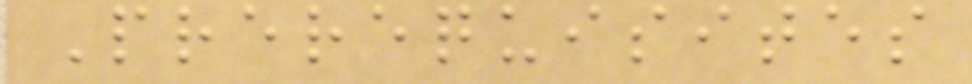Prerequisites
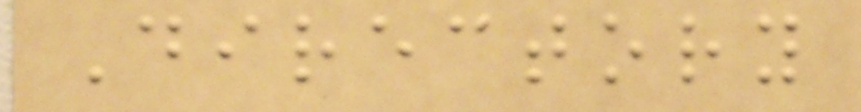Directory
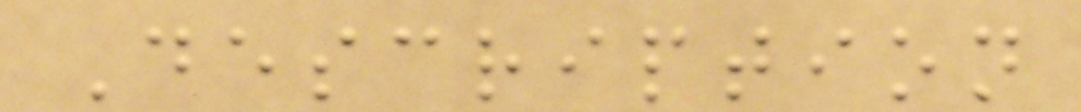Description
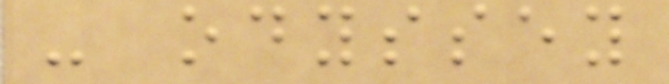- odyssey
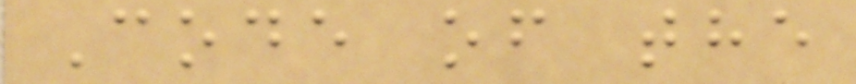Code of the
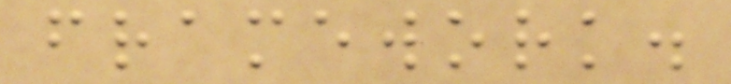framework.
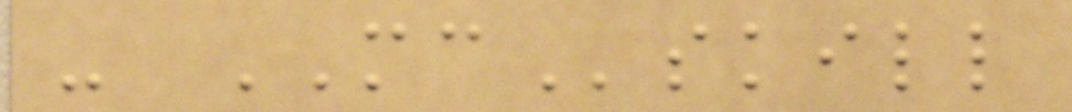- MCskill
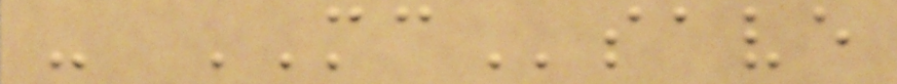- MCsave
